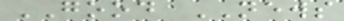GOOD NEWS
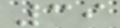39
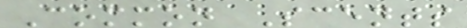Common Scents
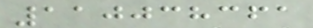110038361
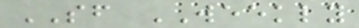SF WEEKLY
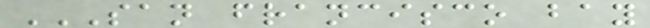SAN FRANCISCO BAY
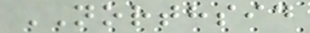NORTHSID
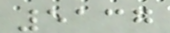5137
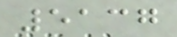5137
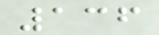136
